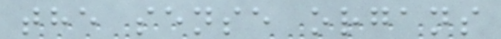the sense organs
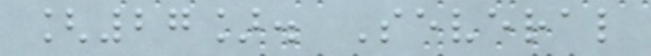[27]. Several
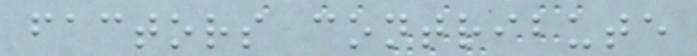factors contribute
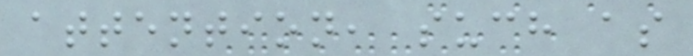attention, such as
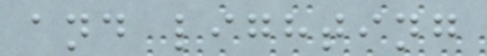and lighting
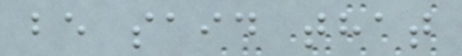be said that
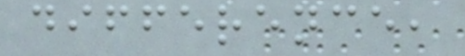difference,
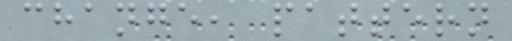change, pattern
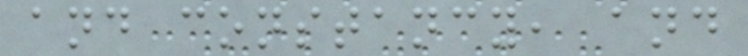and constancy, and
